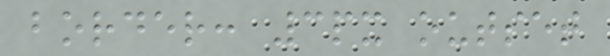border: 3px outset
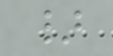}
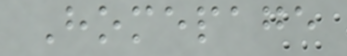Homepage
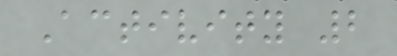Activity 2
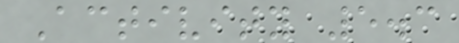Activity 5.3
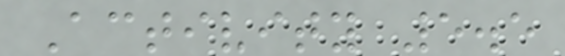Activity 5.5
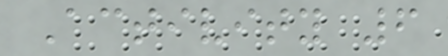Activity 6
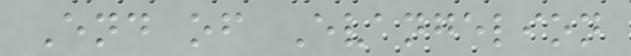End of Evangelion
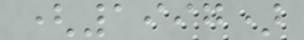(1997)
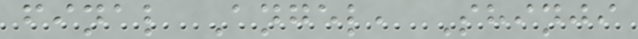final Angel, Shinji
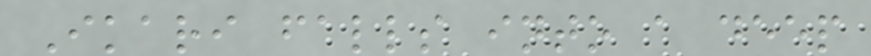Ikari falls into a deep
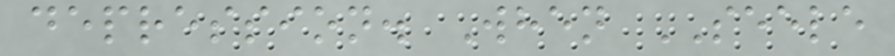depression. When SEELE
